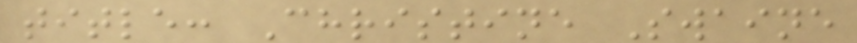title: Christine Swaine
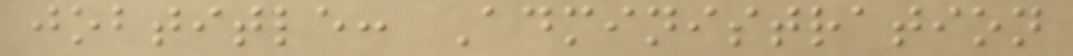jobtitle: Administration
